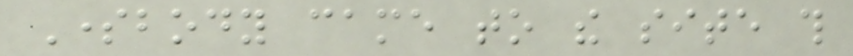Somebody came to the site this
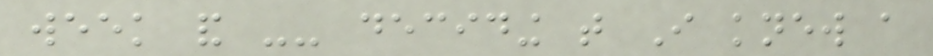week and -- deciding that I knew a
